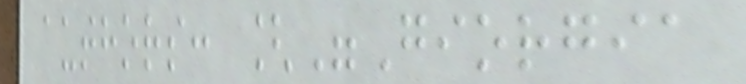authors: ["Giorgia
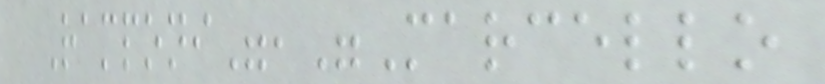Ramponi","Marcello
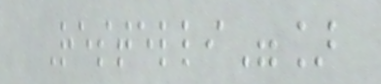Restelli"]
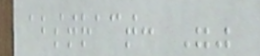abstract: ""
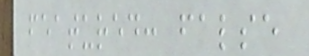featured: false
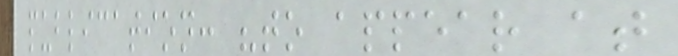publication: "to appear at
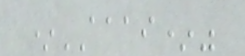*AAAI*"
